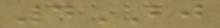4BJ
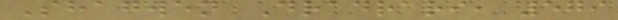Shagwen Dradrari, 579
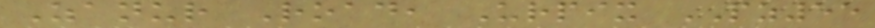Zanur Road, Urpix PZ55
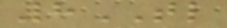8TL
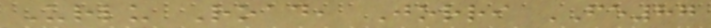Urlu Road, Jorri FE87
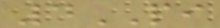4PI
